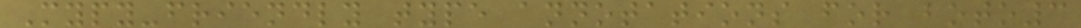Mypy-friendly type annotations for boto3
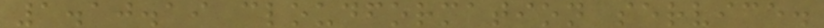1.10.19 cloudformation service.
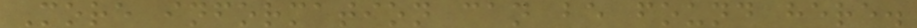More information can be found here.
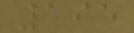195
